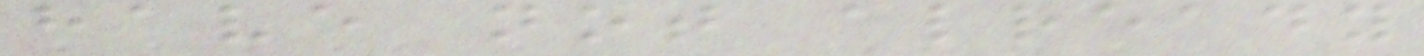have not already
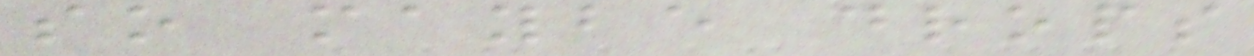so maybe drops
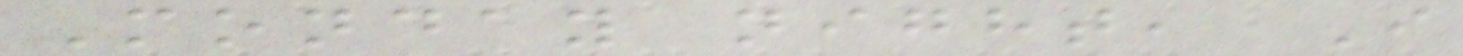Monday night, I
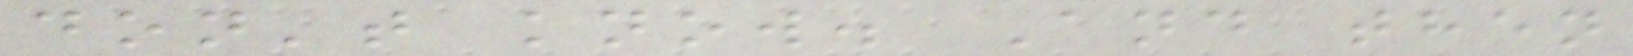don't know. And then
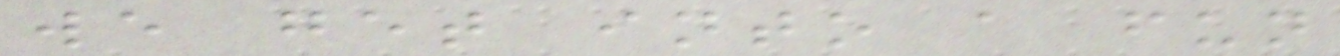we get into a fun
